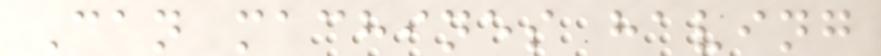Can machines having
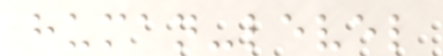human-level
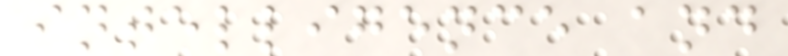intelligence and
